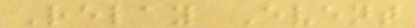Relay Event
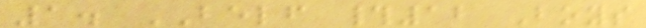1. BELF #12 Boys
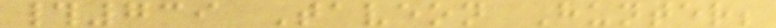#739 Taveon Hunter;
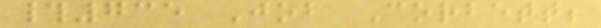#735 Job Corbett;
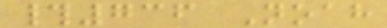#736 Noah
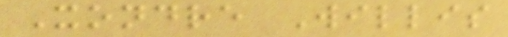Xondre Willis
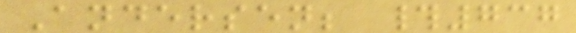Andersen; #737
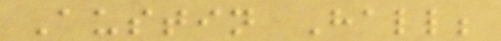Austin Hall;
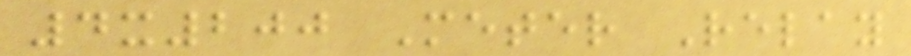4x200 Meter Relay
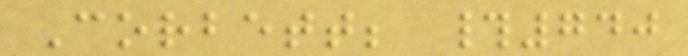Corbett; #740
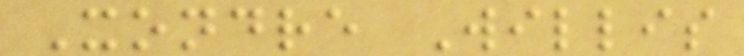Xondre Willis
